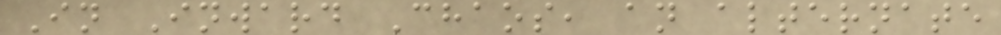In Inward Chaos, an alternate
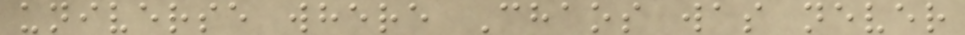universe where Chaos was never
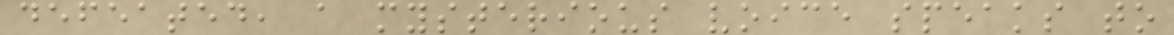defeated, a mysterious voice speaks to
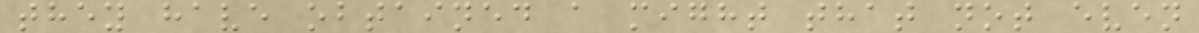they have obtained a might that not even
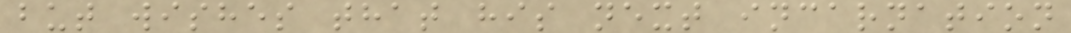but wishes that his next incarnation
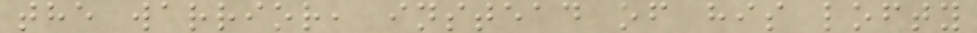the warrior, instead of his lofty
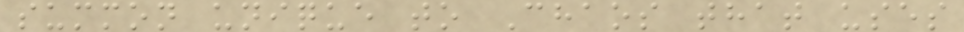summon unique to Chaos that uses
